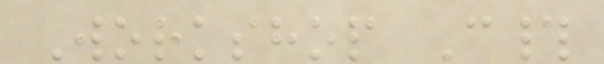Workshop C#
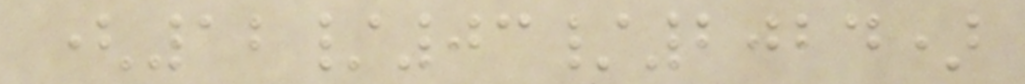(12/03/2024)
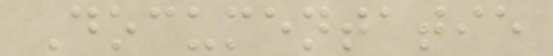Documentatie
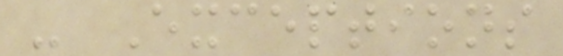- Exceptions
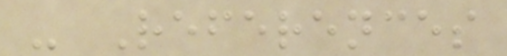- References
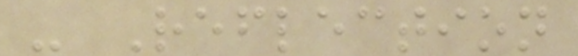- Reflection
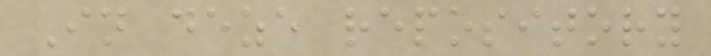In deze repository
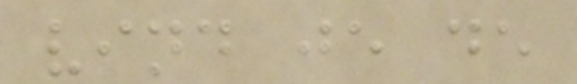vind je de
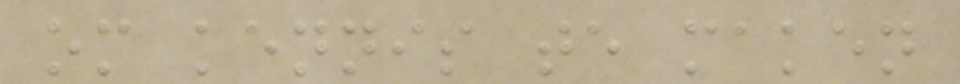om kennis te maken
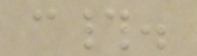c#.
